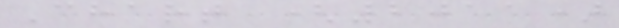Chart (2011)
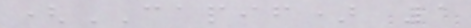(CAPIF) 1
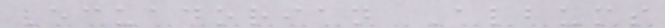Ecuadorian Albums
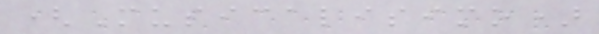(Musicalisimo)
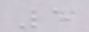5
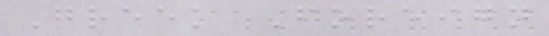Greek Foreign
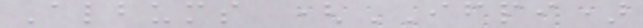Albums (IFPI)
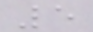5
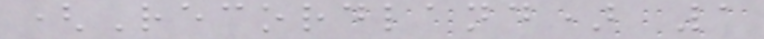(Recordland) 1
